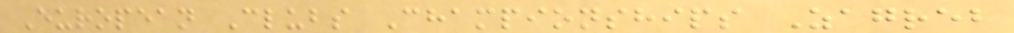European Clubs Championships Zagreb
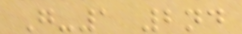G-1 2nd
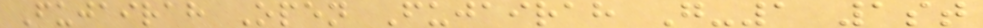Fujairah Open Fujairah G-1 1st
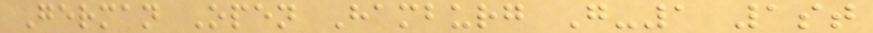German Open Hamburg G-1 1st
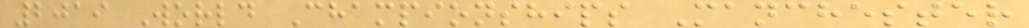2019 World Championships Manchester
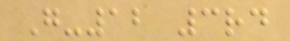G-12 3rd
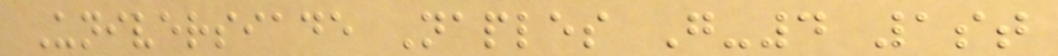Universiade Naples G-4 1st
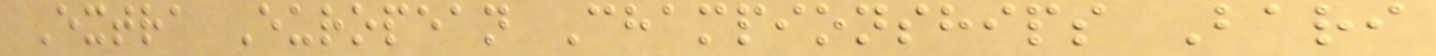Extra European Championships Bari
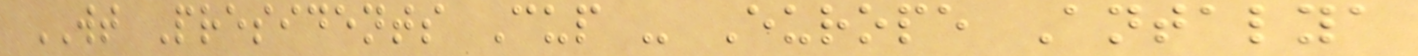WT Presidents Cup - Europe Antalya
